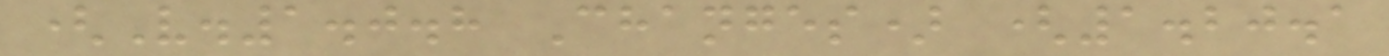(V.1.0.8 Changes) (1.20.1
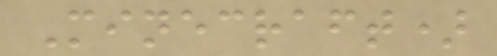Minecraft)
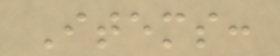Items:
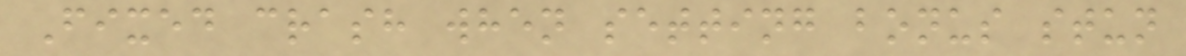Fixed crash when setting bonus stun
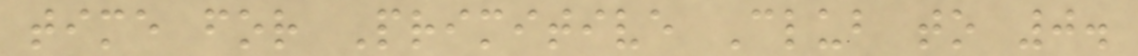time for Primitive Club to 0.
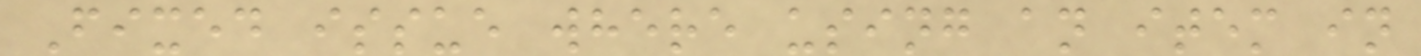Fixed issue where using an item in
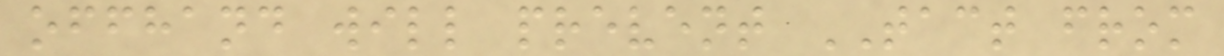offhand will prevent TACT from
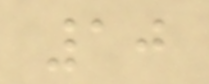10
